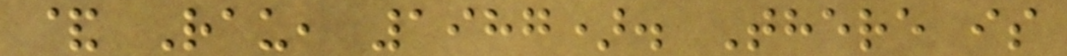& Rau, 1987). There is
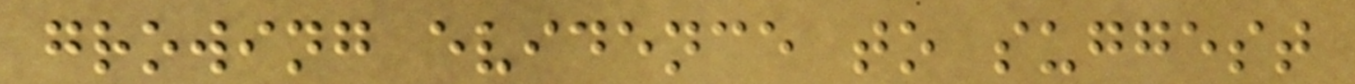growing evidence to suggest
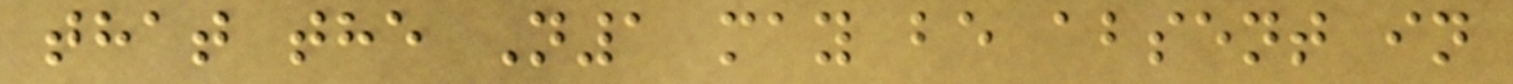that the N1 may be absent in
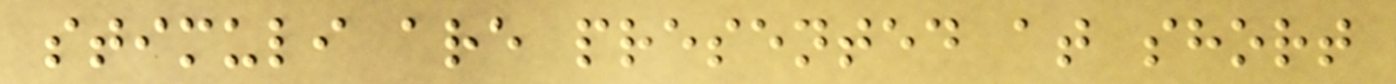stimuli are presented at short
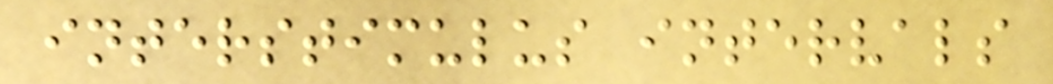interstimulus intervals
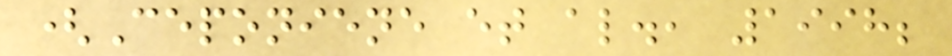(Ceponiene et al., 1998;
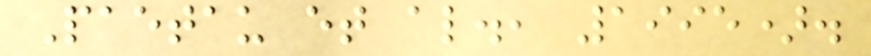Paetau et al., 1995).
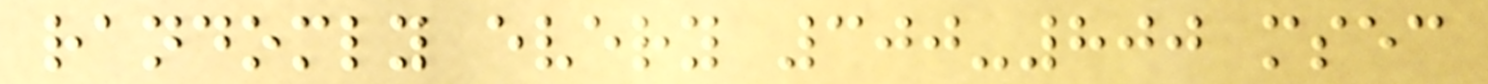randomly every 300-800 msec
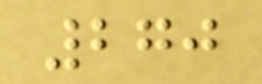270
